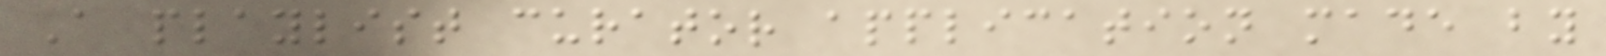A playlist curator application made by
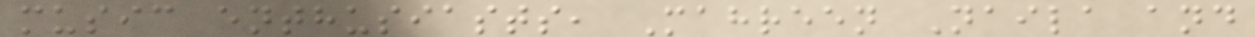music enthusiasts, Mahreen Naila and
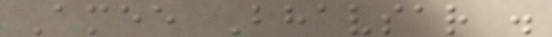Amee Bhavsar .
